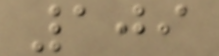109
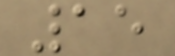15
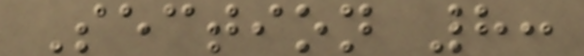Section 8:
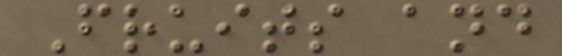Fruits and
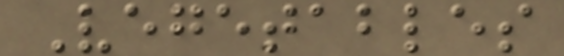Vegetables
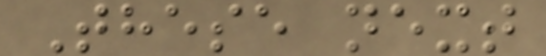These next
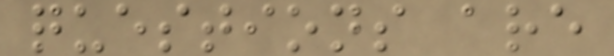questions are
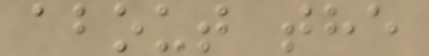about the
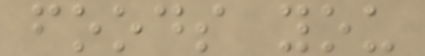foods you
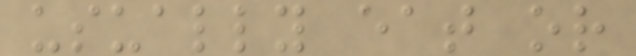usually eat or
